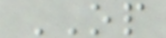OP
